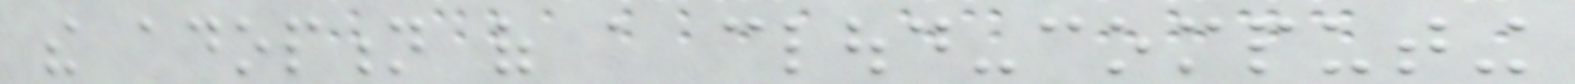the adoption of a cloud-computing
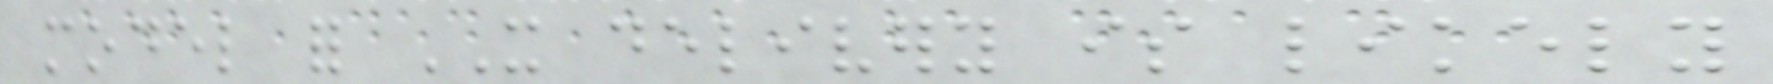model for IT delivery is likely
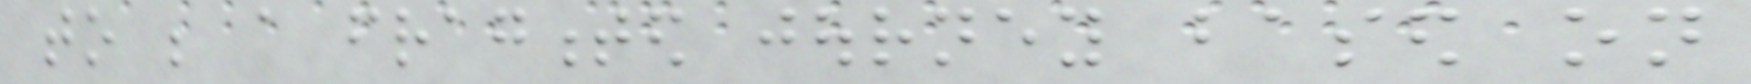to be a fragmented journey based on
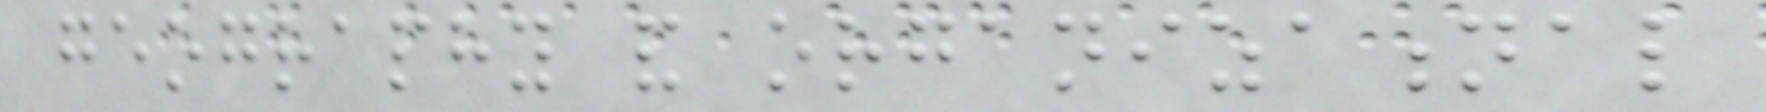geography and organizational
